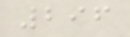296
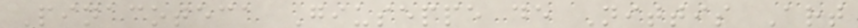Pinacoteca Giuseppe de Nittis Art
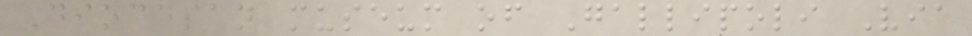Diocesan museum of Gallipoli Via
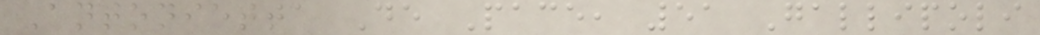Antonietta De Pace, 51 Gallipoli
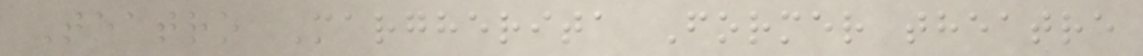Teatro Margherita Former theatre
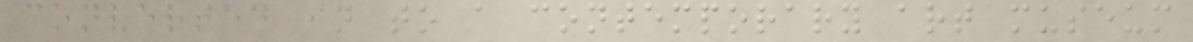converted in to a contemporary art museum
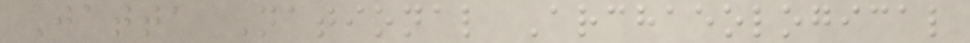Jatta National Archaeological
